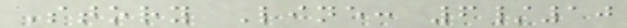Story Line: 6/10
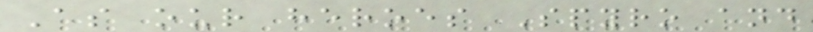As our heroes Spyro and
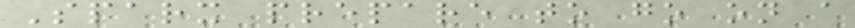Sparx prepare to go on a
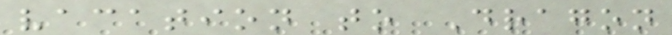vacation to Dragon
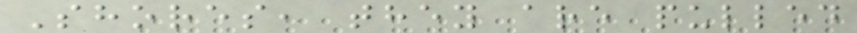Shores, they are pulled
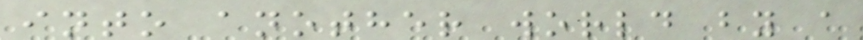into another world by a
